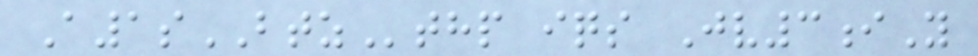A1sBTZthp iqs Jv3iY
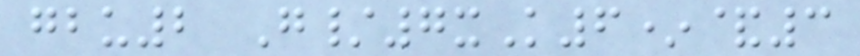gbu2 G/7xK6*&3
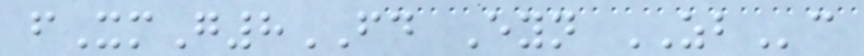fXmG8FD Eyn ZBc
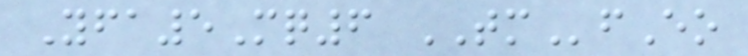Yfa5Mq6 TMfEo
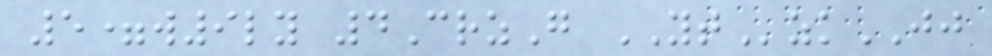5=w9ly 4CrzG YTzkJJ
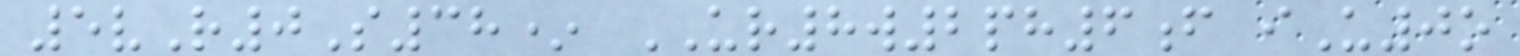5vR0S38* UR8w2ph6f iU0o
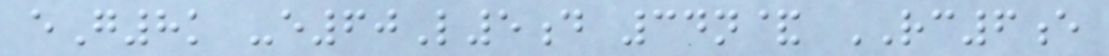eG8k -e60L5d 34n& RC6e
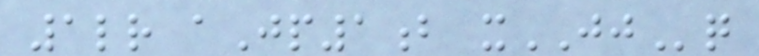1lr aJp1b xJJq
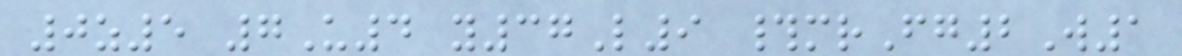0z5 7U4 y37L9 #mrFg2W1
